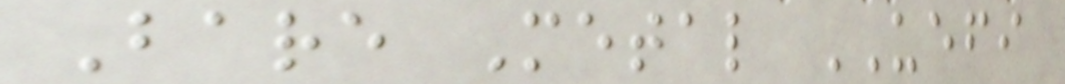Bare Metal UEFI
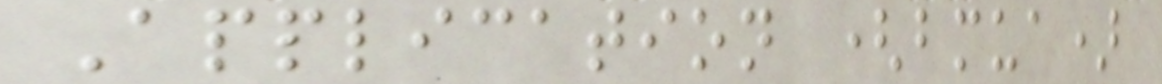Application (bmua)
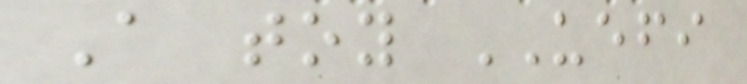A toy UEFI
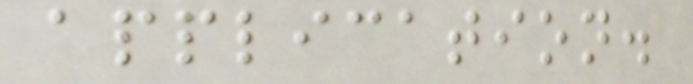application.
